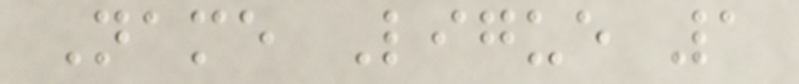Name Ligue 1
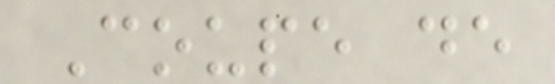Coupe de
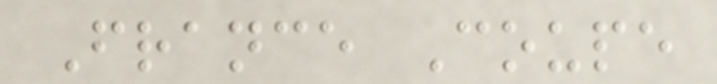France Coupe
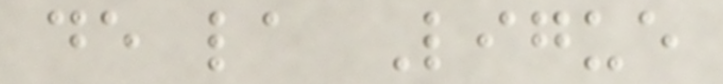de la Ligue
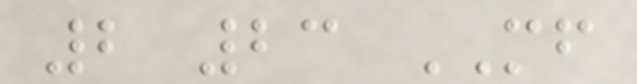2 23 MF
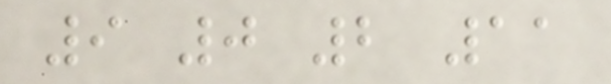9 0 2 11
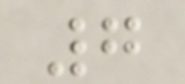7
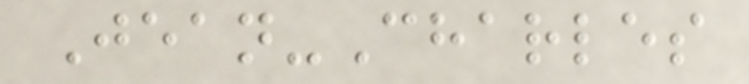Jean-Charles
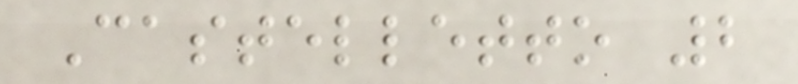Castelletto 2
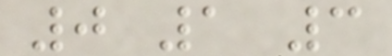0 1 3
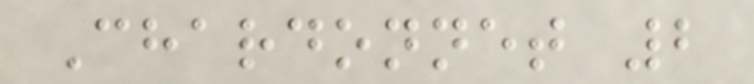Chardonnet 2
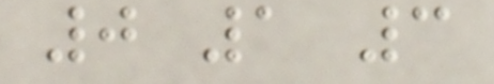0 1 3
